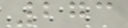273
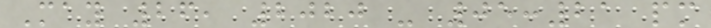May 26, 2020 - 05:21 pm
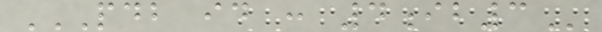PDB ID : 4IB3
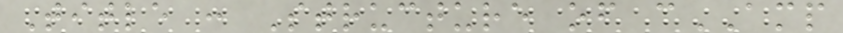Title : Structure of cAMP
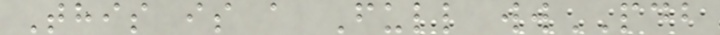This is a Full wwPDB
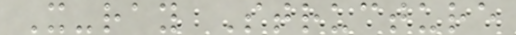X-ray Structure
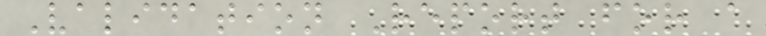Validation Report for a
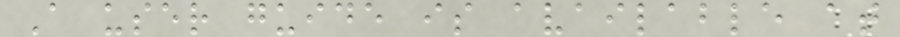A user guide is available at
